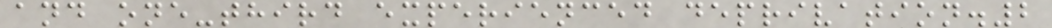and one-third experienced deprivation.2
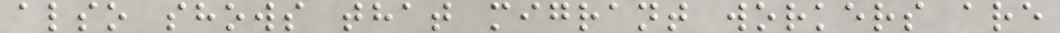also shows that migrant workers are
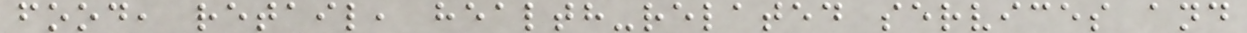food, retail, health-related services and
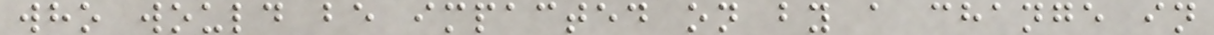who would be impacted on by a change in
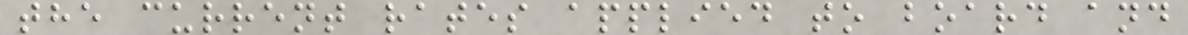the current rates applied to board and
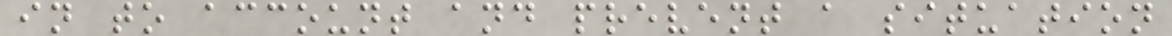in to account and prevent a situation
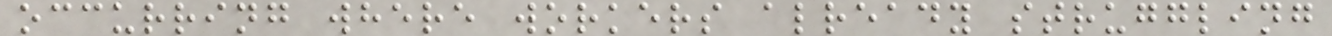occurring where workers already struggling
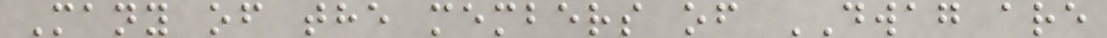Many of the members of DWAG are
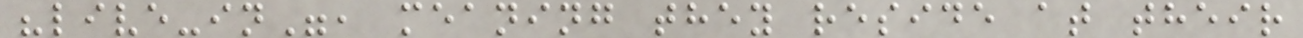"live-in", meaning they reside at their
